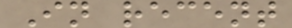In recent
